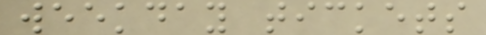weekday tickets
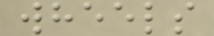wheels
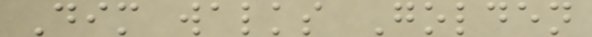Dim walks Golden
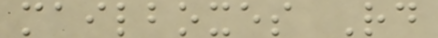mailboxes Rd
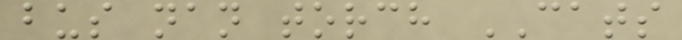bus nan torch CATS
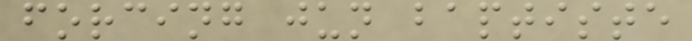forcing jun baptiste
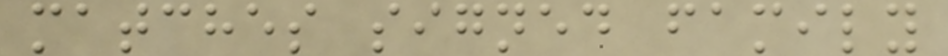matches signed family
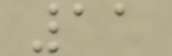11
